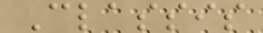Classis
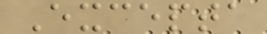Excepta
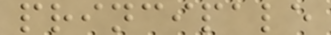principale
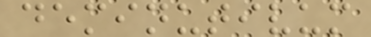deminutivum
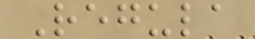Regula
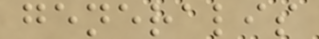generalis
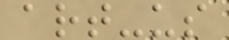art-us
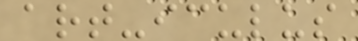art-iculus
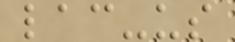lac-us
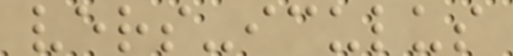vers-iculus
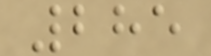285
